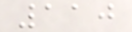110
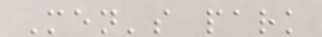Men's park
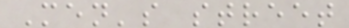Men's street
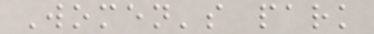Women's park
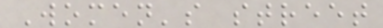Women's street
